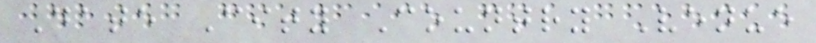Date City Country Venue
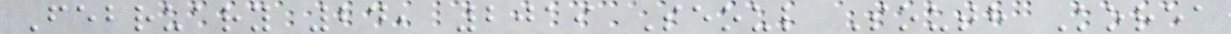February 24, 2019 Seoul South Korea
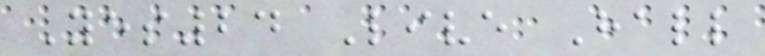Yes24 Live Hall
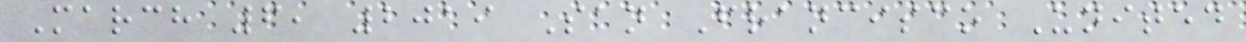March 6, 2019 San Francisco United
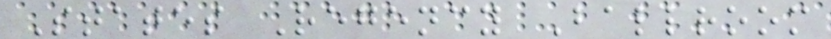States Regency Ballroom
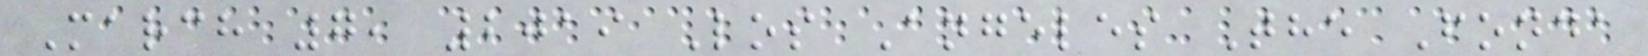March 7, 2019 Los Angeles The Fonda
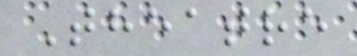Theatre
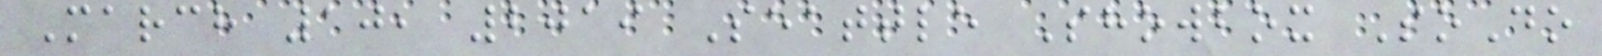March 10, 2019 Seattle Showbox SoDo
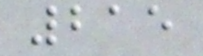215
